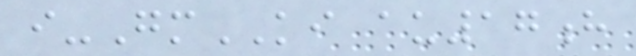i-GmKI au17h
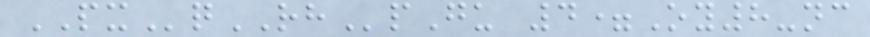PXqRHpGu 4=Oy8-nc
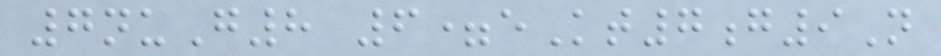7nuG8 6=eKt7g9N
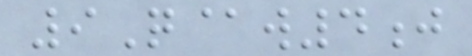9Q@w4j
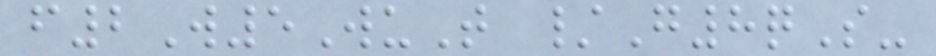f2W5WuT /G8qS-
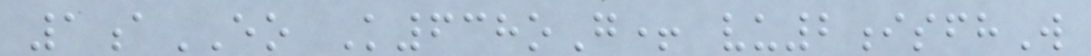1aEO K638oG+ vu2isfhW
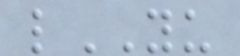lYU
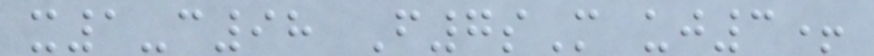x1-c98 F7sM uj3+
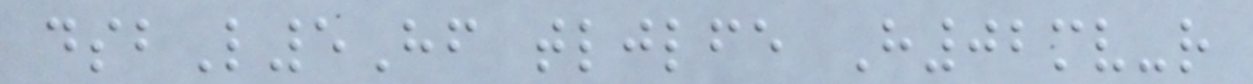dsbL5Hf tljlfe H02mv-r
